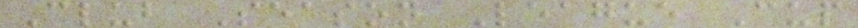Club Season League Cup
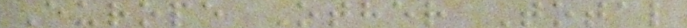Europe Other Total
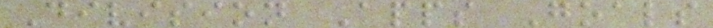Division Apps Goals
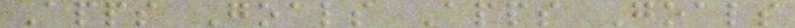Apps Goals Apps Goals
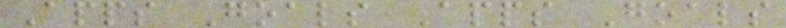Apps Goals Apps Goals
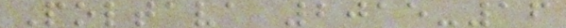Poltava 2015-16
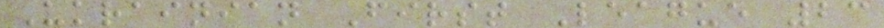Ukrainian First League 23
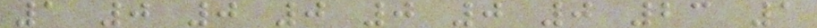1 0 0 0 0 0 0 23 1
